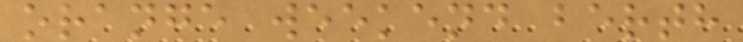orange weekend berth
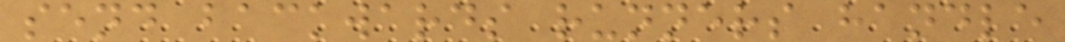send backwards runners handle
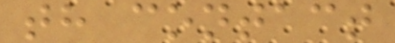th contact
